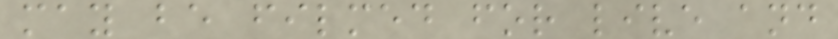may be filmed for live and
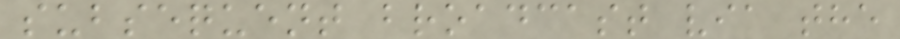subsequent broadcast via the
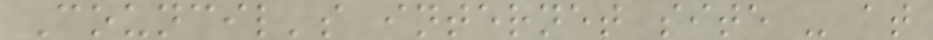Council's internet site - at
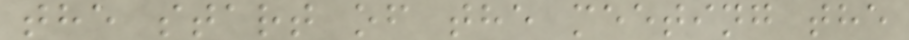the start of the meeting the
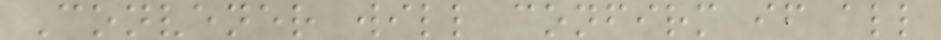Convener will confirm if all
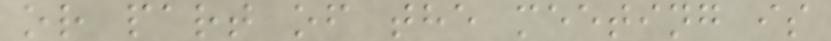or part of the meeting is
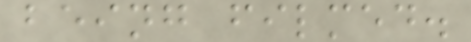being filmed.
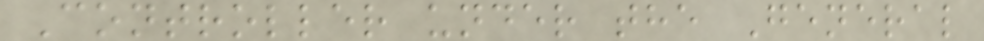Controller under the General
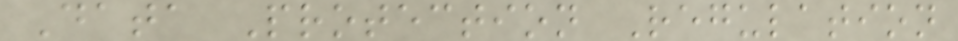Data Protection Regulation
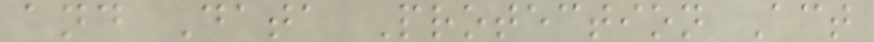and Data Protection Act
